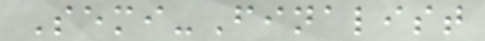Semi-Finalist
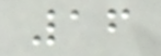16
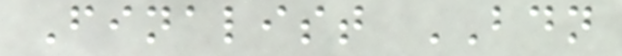Finalist BDN
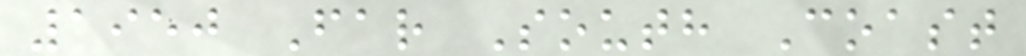1950 Far South Coast
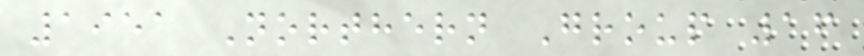1951 Northern Group 16
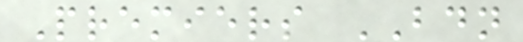Premiers BDN
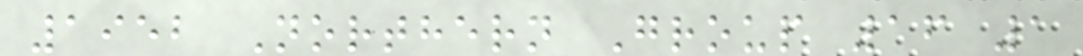1952 Northern Group 16 1
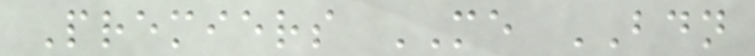Premiers ME BDN
